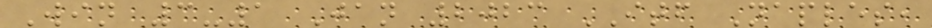Win 3-1 Jan 2023 ITF Naples,
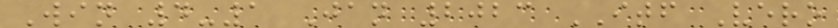Win 4-1 Jan 2023 ITF Vero
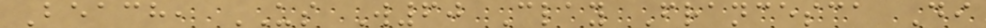Beach, US W60 Clay Francesca Di
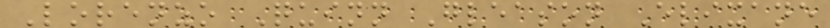Lorenzo Quinn Gleason Elixane
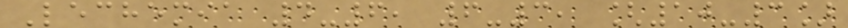Lechemia 4-6, 6-3, [10-3]
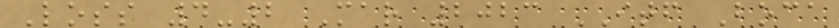Loss 4-2 Mar 2023 ITF Boca
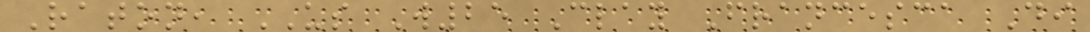Raton, US W25 Clay Francesca Di
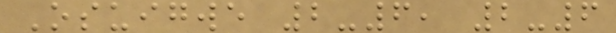Osuigwe 2-6, 2-6
